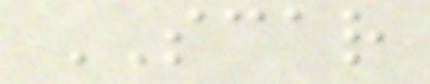SCAR
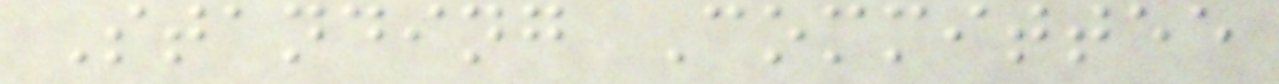Standing Committee
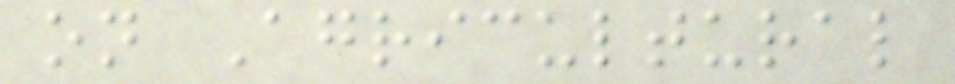on Agricultural
